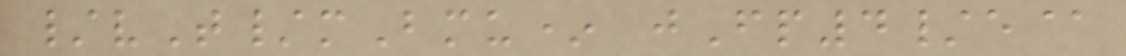/vT/mBmu* jFp4/e@
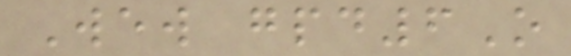Wew gpd6O
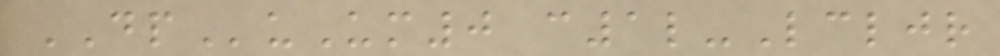DPuUm0 c1l-Lcljr
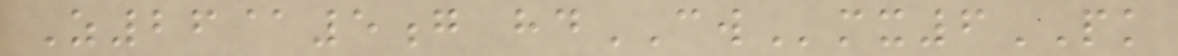Z26@5g hdCWmx6PK
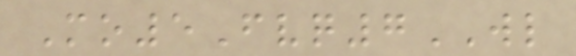Mo5Fvq7WL
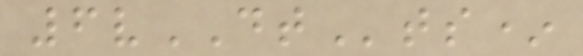6vDTts*
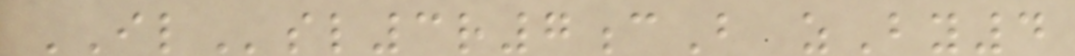ILsl3r7cB zBy4
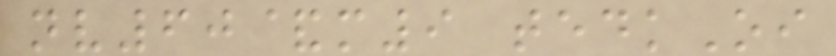nv60&m9 tedkOi
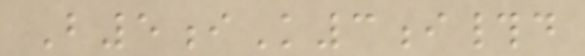B5iK3i#d
